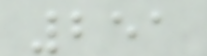251
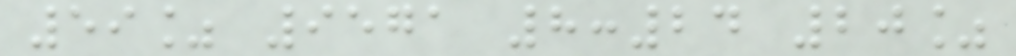59% 9571 8:24 20%
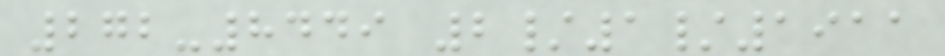272-8449 2/1/1911
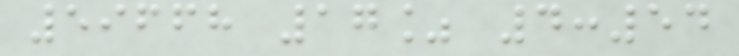59668 17% 4:54
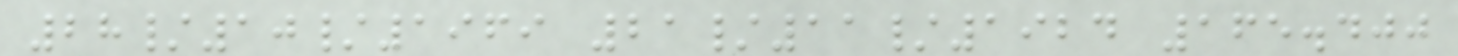28/10/1969 21/11/1924 165.400
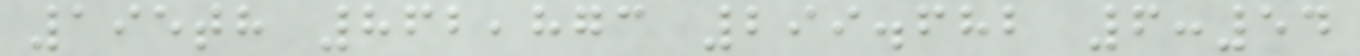195th 862,873 299.682 6:54
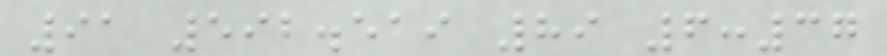91 592.519 89 6:37
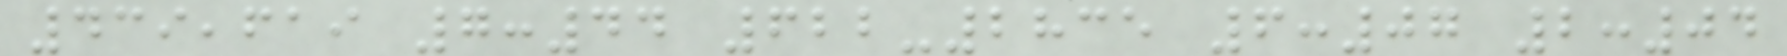439,619 7:44 622-2835 6:07 2:04
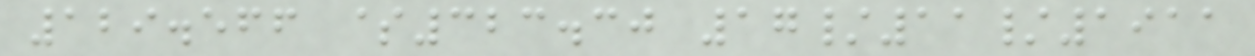129.566 $323.30 17/11/1911
